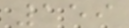159
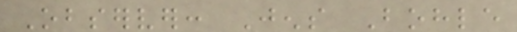Observer: Jens Bohle
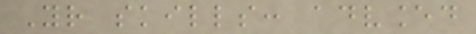Your skills: advanced
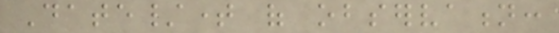Date/time of observation:
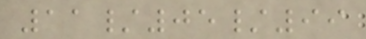11/05/99
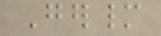Germany
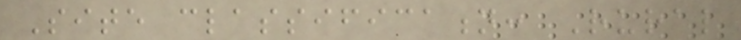Site classification: Rural
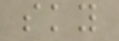sky
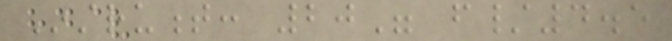Instrument: 20" f/4.5
